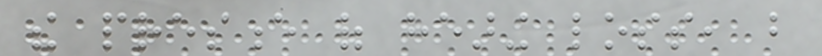the presence of hearing loss, but
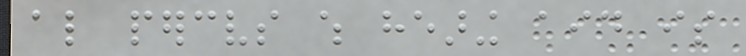also perceives which hearing aid is
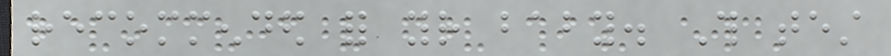recommended for your baby. This test
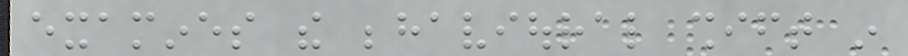examines the behavioural shift in
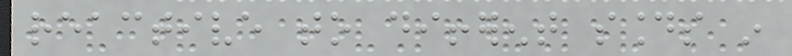reactive to different sounds in
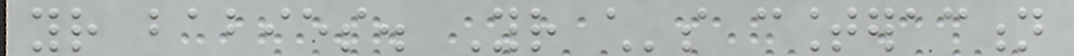your babies. Your child's counteraction
